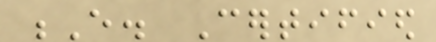E. Certified
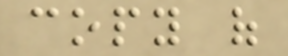copy of
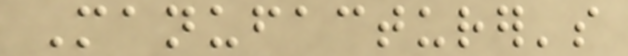Manufacturer's
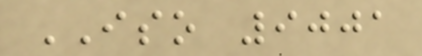ISO 9001
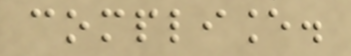compliance.
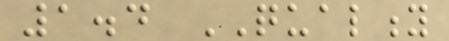1.4 QUALITY
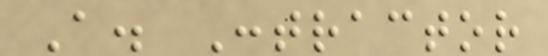A. Contractor
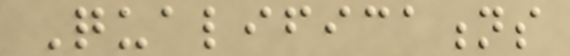Qualifications
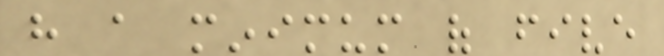have a minimum of five
